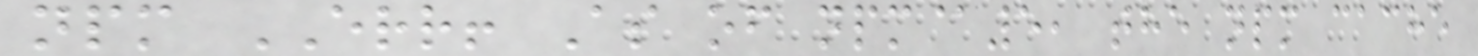npm ERR! As of npm@5, the npm cache
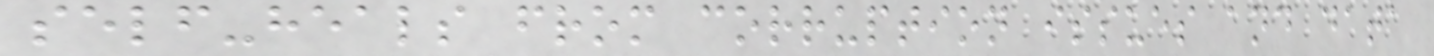self-heals from corruption issues and data
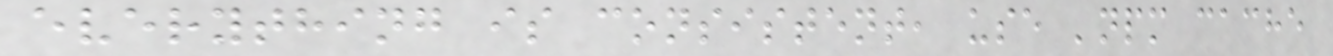everything is consistent, use 'npm cache
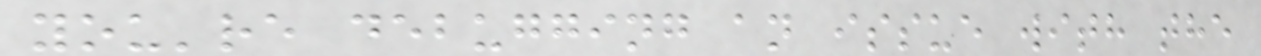you're debugging an issue with the
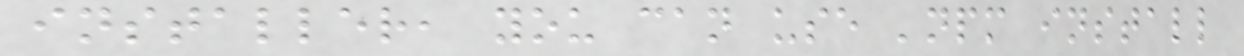installer, you can use 'npm install
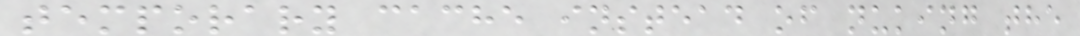temporary cache instead of nuking the
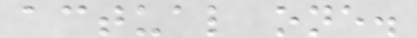actual one.
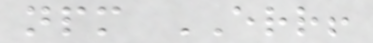npm ERR!
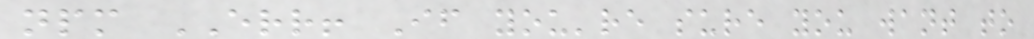npm ERR! If you're sure you want to
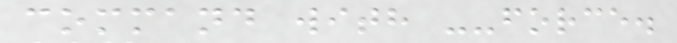command with --force.
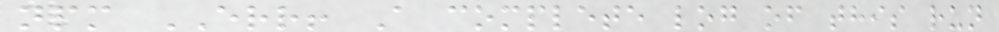npm ERR! A complete log of this run
